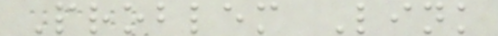Problem Link
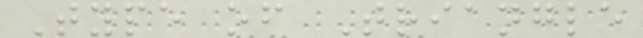Type of Triangle
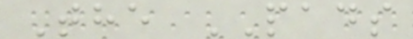The PADS
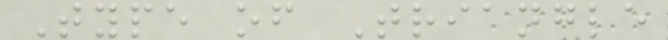Type of Triangle
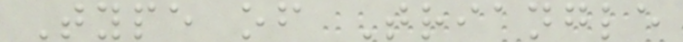Type of Triangle
